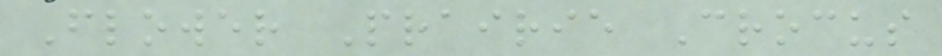Flower Prairie Crocus
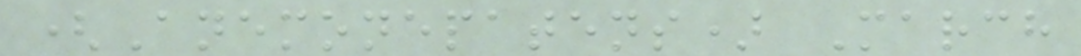(Anemonepatens) March
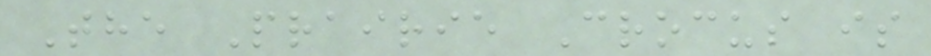The Prairie Crocus is
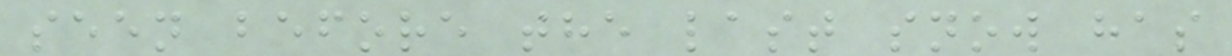seen before the last snow has
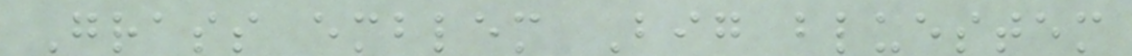Grass emblem Big bluestem
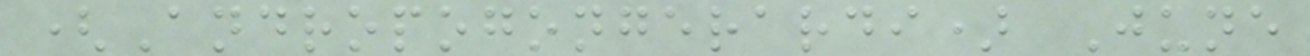(Andropogongerardi) June
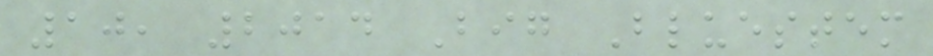10, 2014 Big Bluestem
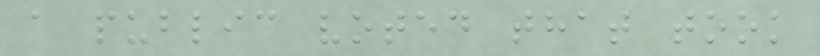a public voted that took
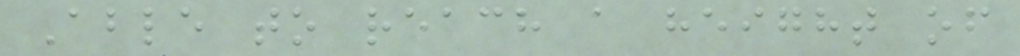Able to reach a height of
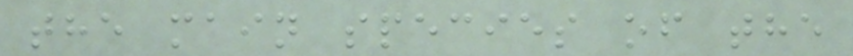the main species of the
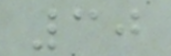30
